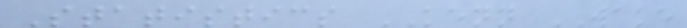Statistics KENN WAKE
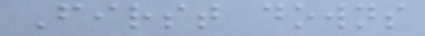First downs
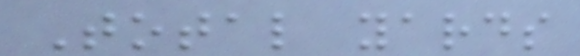Total yards
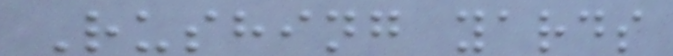Rushing yards
